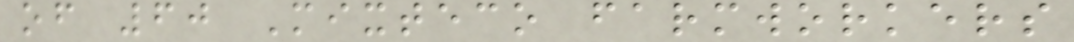of 60 Mixteco farmworkers
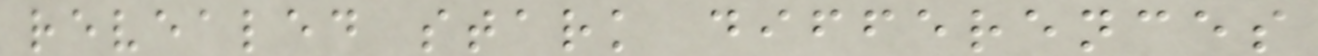revealed stark differences
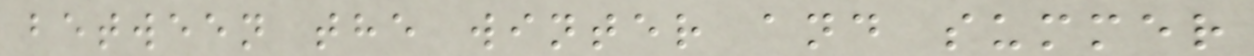between the winter and summer
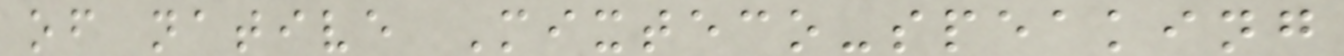of native Mixteco-speaking
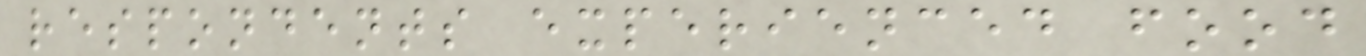respondents experienced food
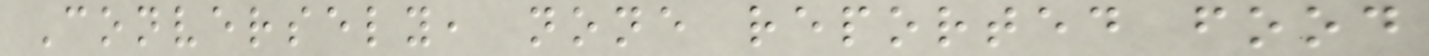Conversely, none reported food
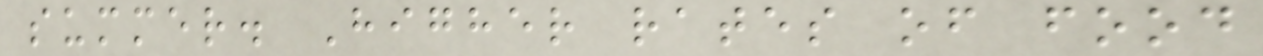summer. Higher rates of food
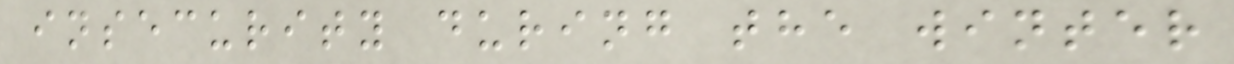insecurity during the winter
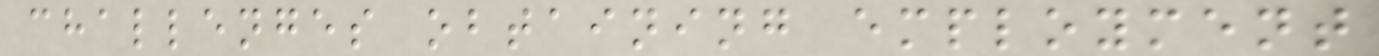challenges obtaining employment
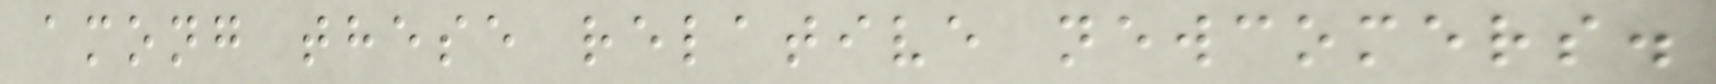among these relative newcomers.
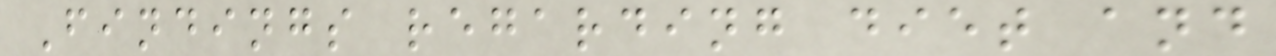Findings regarding diet and
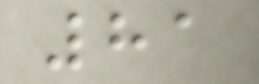81
